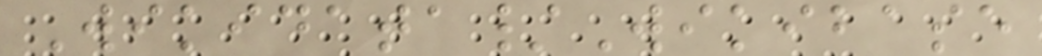Wikidata/Wikibase
